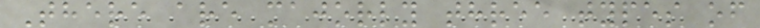There are majorly three types of
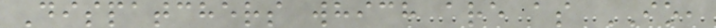Dispatchers which are as IO,
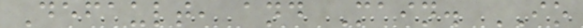Default, and Main. IO
